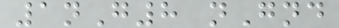1nG8 nGnd
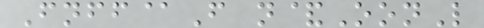Fnff@F n&OonL
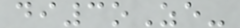di3oZe-
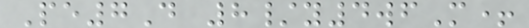Pe7D 8/y4wfM+
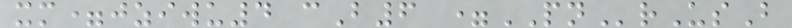xm=jziwu4 cB6 =PNrUsB
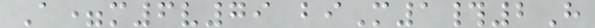A=m6v79 biM1#2H
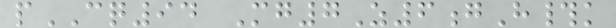pCQ94 Mg7Z6gH#k
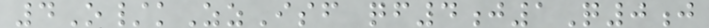4O/kZzIsf qf4j1Q0j
